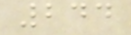244
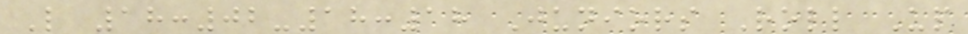L 18:02-18:18 Juniors Roll Up
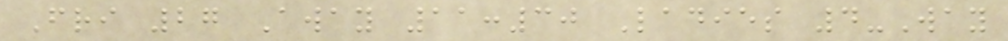Fri 27 Away 11:30 Ladies 4-Way
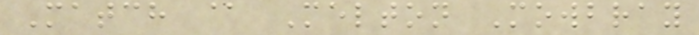Match @ Melton Mowbray
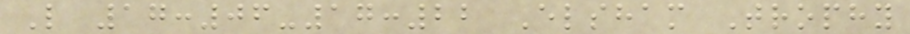L 17:06-17:22 Elsham Trophy
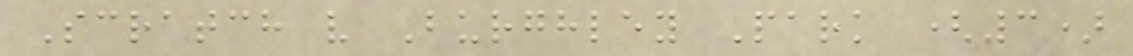Scratch v Burghley Park (3)
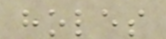holes
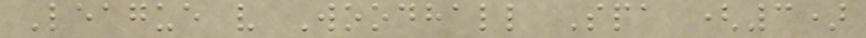League v Woodhall Spa (3)
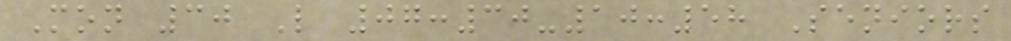Mon 30 L 07:30-10:58 Seniors
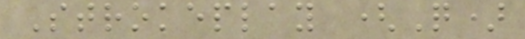Strokeplay (Q)
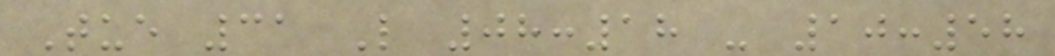Tue 31 L 08:18 - 10:58
